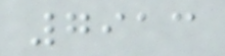7913
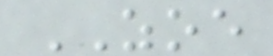ZOE
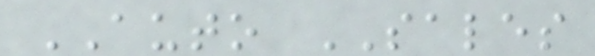AUTO SALES
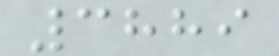3889
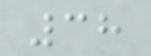38
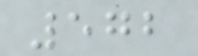572
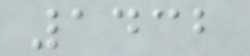1432
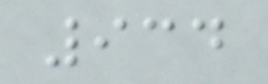934
